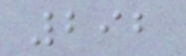292
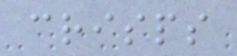crisps
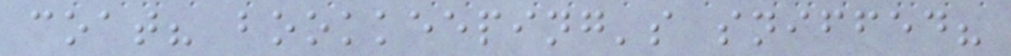coat? bookkeeping's sniffed?
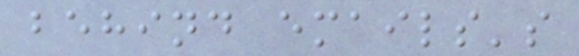behind emails's
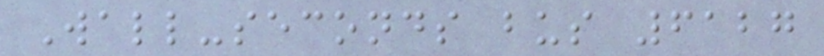Wall-seconds bus 6127
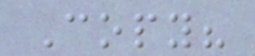Copy?
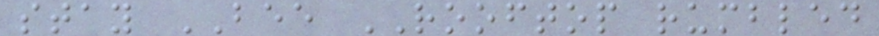stay BEE ROOFTOP rumbled
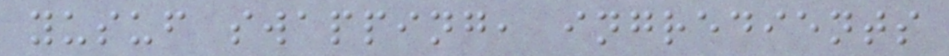yusuf swapping, ingredients
